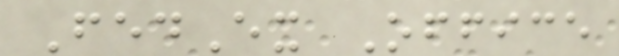FedEx Office
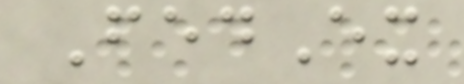FedEx
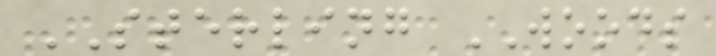STERLING WOODS
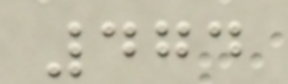474
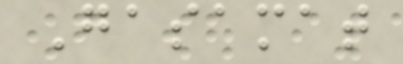Gasamat
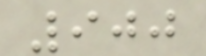900
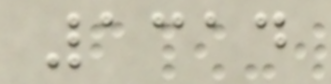1314
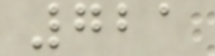721
